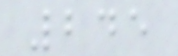245
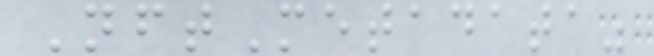NftMetadata"
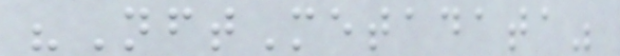"NftMetadata"
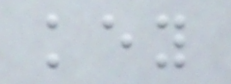key
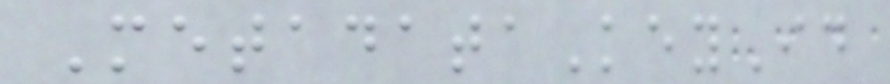MetadataKeyId
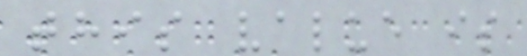this value is
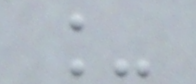_
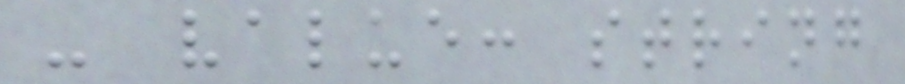- value: string
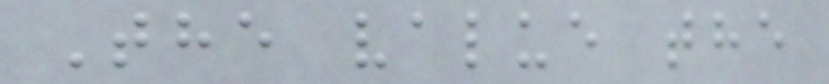The value the
